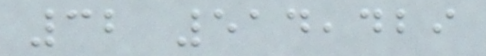32 514,429
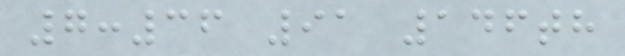7:36 91 146th
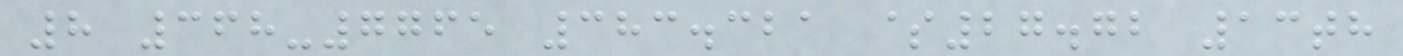8 368-7765 383.321 $27.72 13th
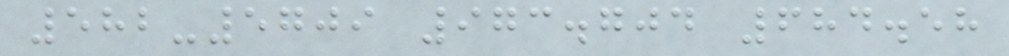582-5709 973.704 684.58
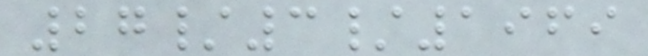27/3/1969
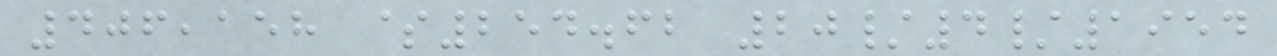406,158 $254.62 20/4/1954
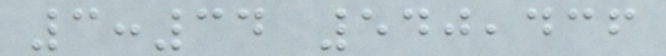3:34 540,436
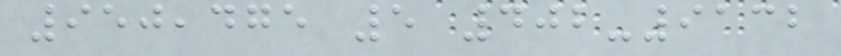950,475 5 402-9132
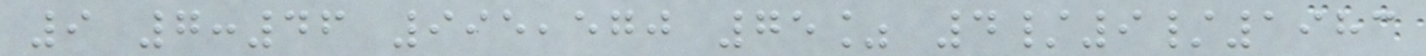9 7:46 995,570 75% 4/9/1983
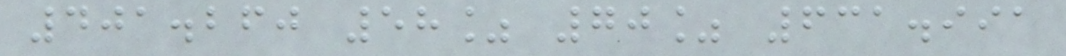401.260 58% 70% 631.991
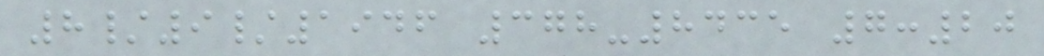8/9/1946 378-8435 7:20
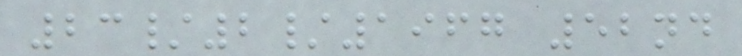23/2/1967 52nd
